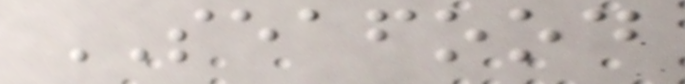SEAFOOD
